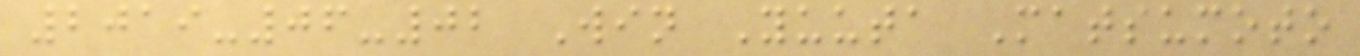2019-06-02 Win Yuuta Matsumoto
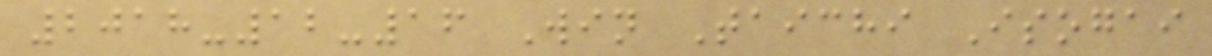2018-12-16 Win Taichi Isogai
